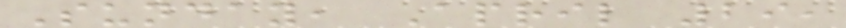Sunday, April 29,
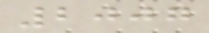2007
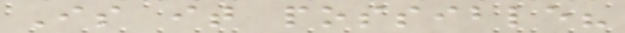Is it possible?
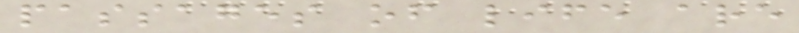passages of life are
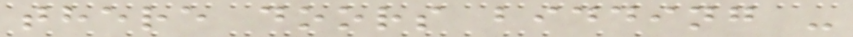there doors bidding -
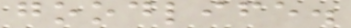goodlife.
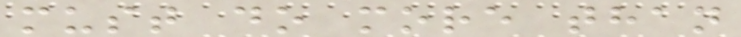must do more than
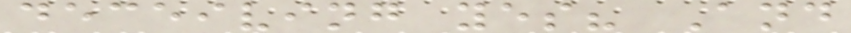deceiving yes? And
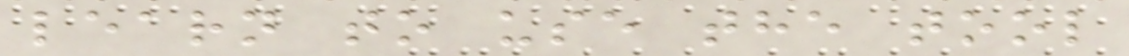learn to use the tool
